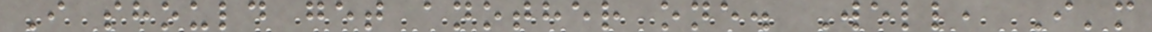I should get another one. Well, I'm
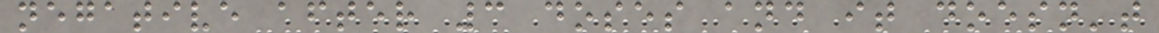negative after 3 doses and it doesn't
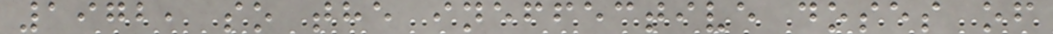1972, so the ineffective doses of
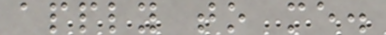apply to me.
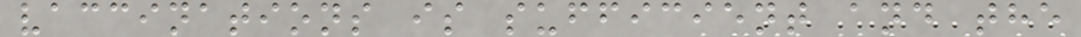vaccinations is sufficient and the
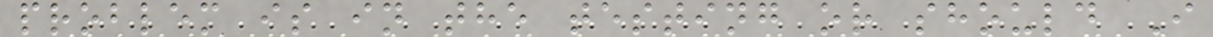problem is in the testing or should I
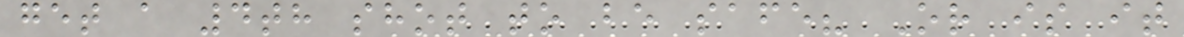get a 4th shot to be safe? Or is it
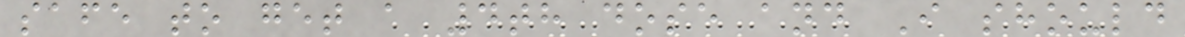safe to get a 4th dose and I should
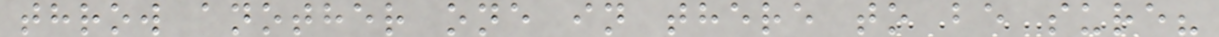throw another one in there to be sure?
